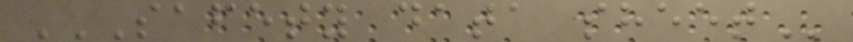SAFETY DATA SHEET
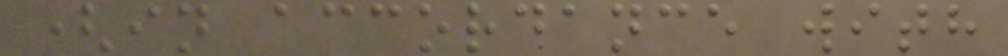(in accordance with
